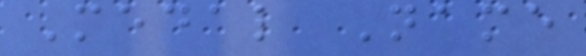Medal Name
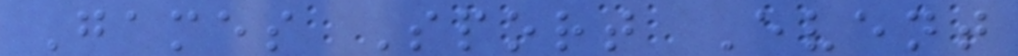Games Sport Event
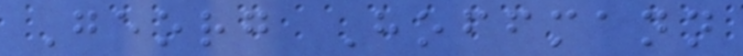Georg Hoffmann
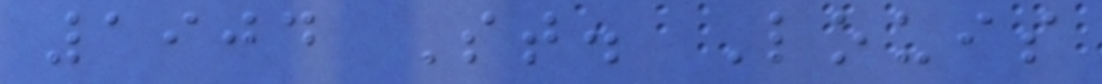1904 St. Louis
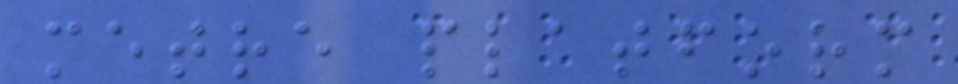metre platform
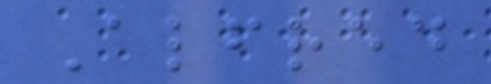Alfred
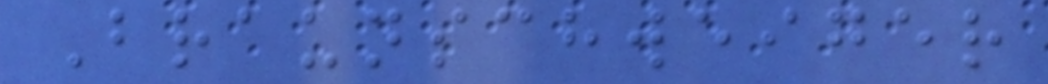Braunschweiger
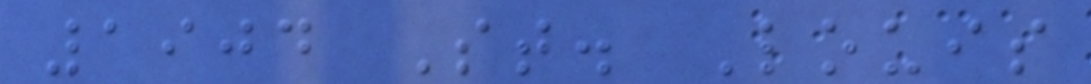1904 St. Louis
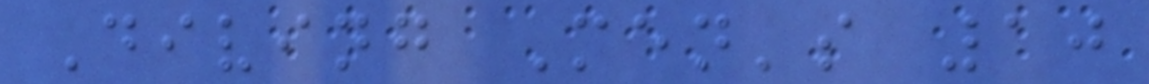Diving Men's 10
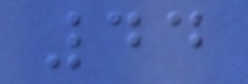44
